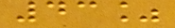43%
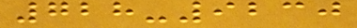728-9230
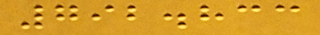792.833
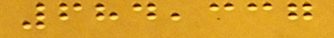684,337
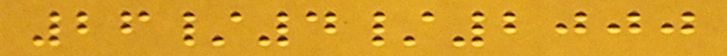26/4/2000
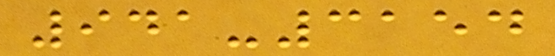941-3154
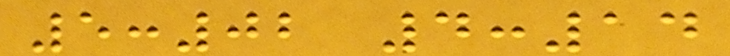5:02 4:14
